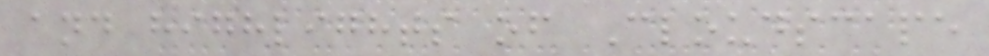and highlights of Cloudscape
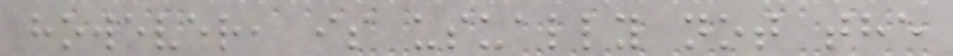however, is usually not the
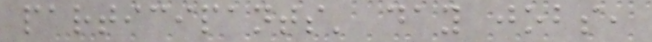participants' day jobs,
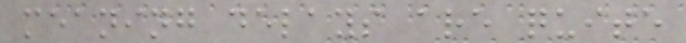meaning delays are quite
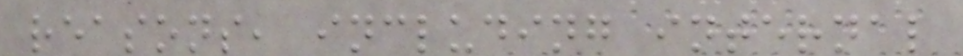reasons, including internal
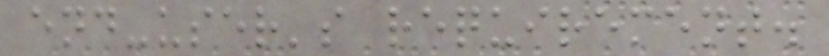end-user's requirement.
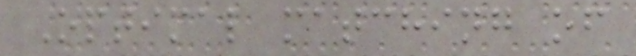Optimal matching of
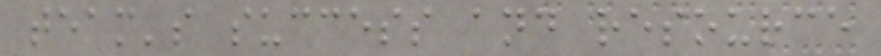team's success and resource
